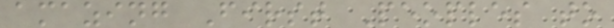amazing First Peoples to
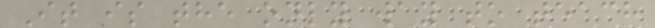It is the only way to teach
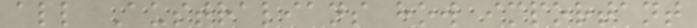all Australians how important
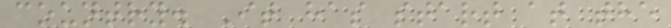country. It has start at the
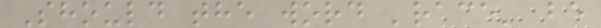Should the word 'race' be
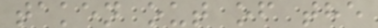taken out of the
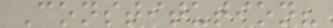Constitution?
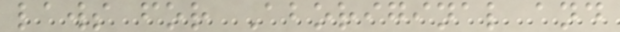laws for Aboriginal and
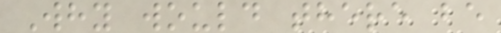Why would there be
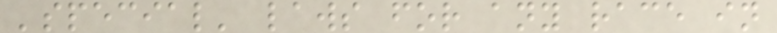'special' laws for any race in
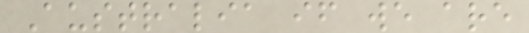Australia if we are
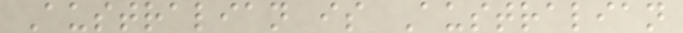Australian is Australian
